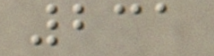231
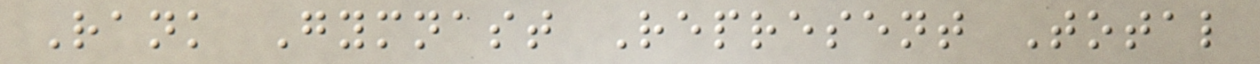Rank Gymnast Represent Total
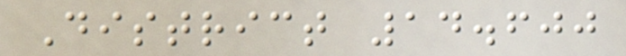District 14.600
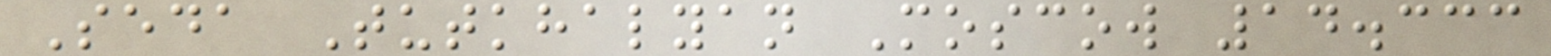Seda Tutkhalyan Moscow 14.333
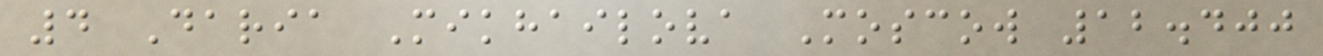4 Daria Mikhailova Moscow 12.400
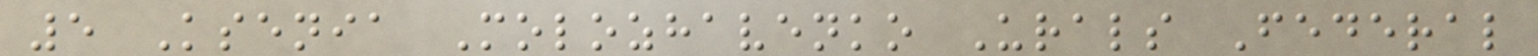5 Ksenia Molozhavenko Urals Federal
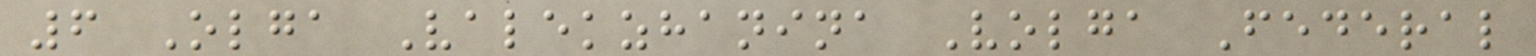6 Olga Valekzhanina Volga Federal
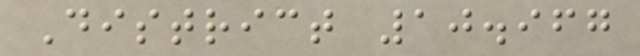District 10.967
